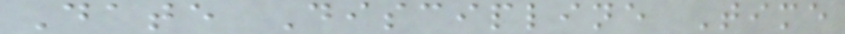Date Discipline Time
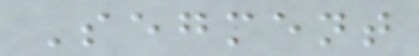Segment
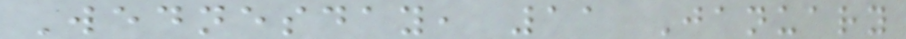Wednesday, 11 January
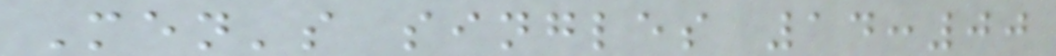Men's singles 14:00
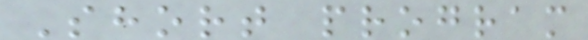Short program
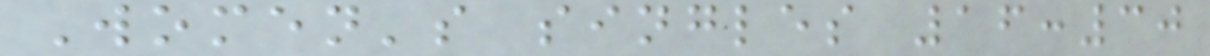Women's singles 16:30
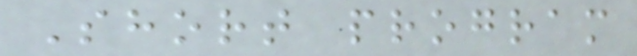Short program
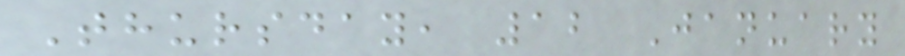Thursday, 12 January
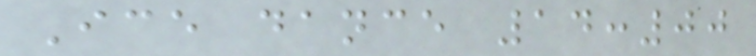Ice dance 14:00
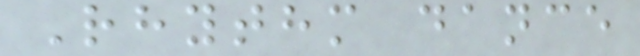Rhythm dance
